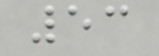53
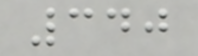340
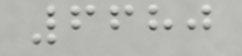6680
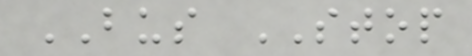BUS STOP
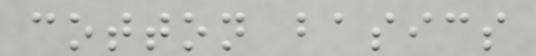cotton basics
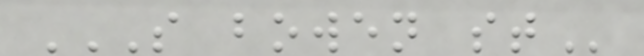S BOWEN ST
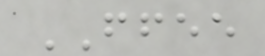FFEE
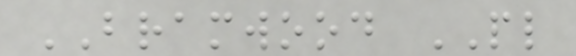BRAMWOOD PL
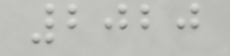2020
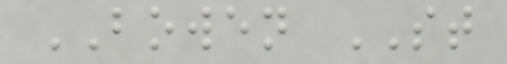BOWEN ST
